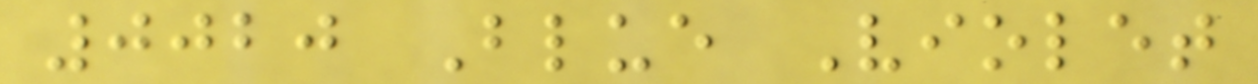0020 Blue Violet
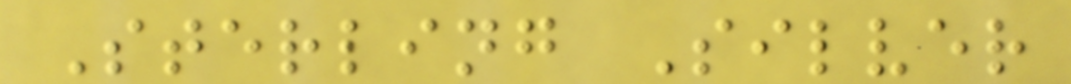Sterling Silver
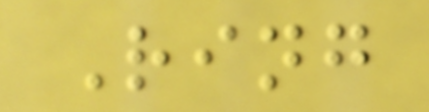Ring
